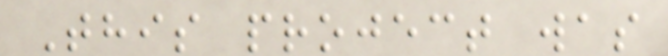This project was
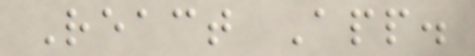React App.
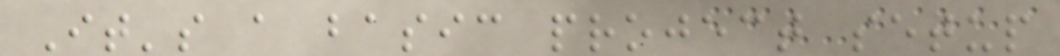It's a basic project setup
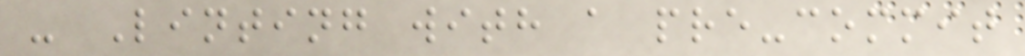- Linting with a pre-commit
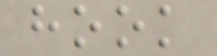hook
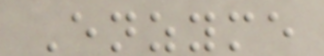Enzyme
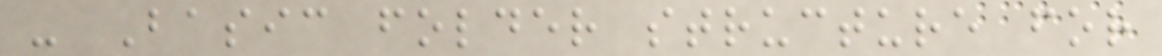- Basic folder structure for
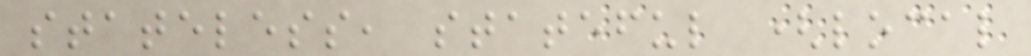stateless, stateful (local
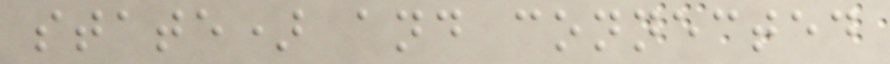state) and connected
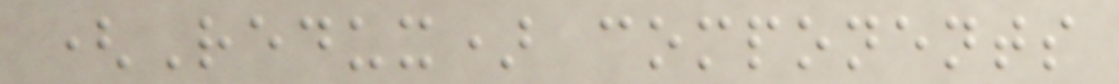(Redux) components
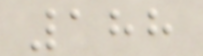188
